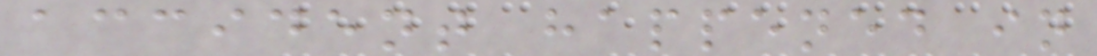accident happened in
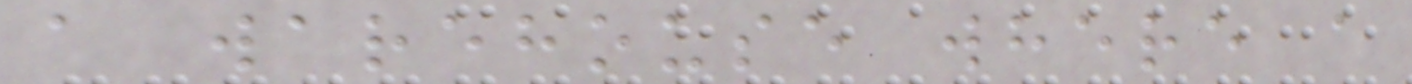a warehouse where a
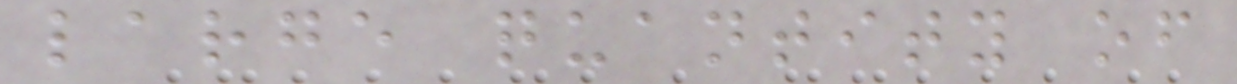large quantity of
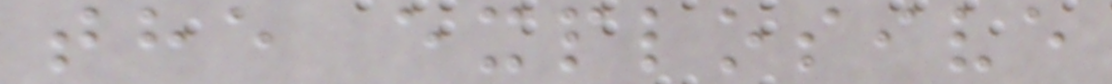the explosive
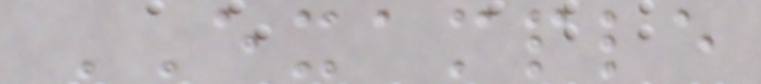EXAMPLE
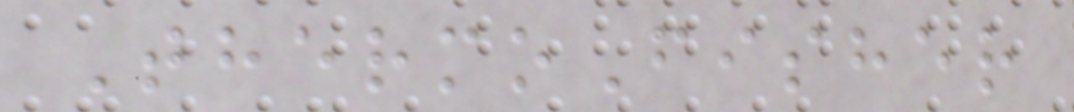ThermoFisher
